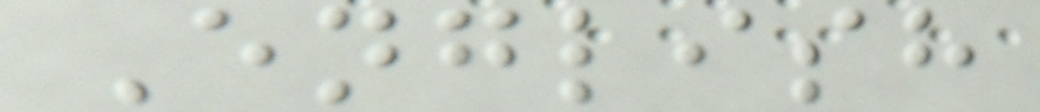English
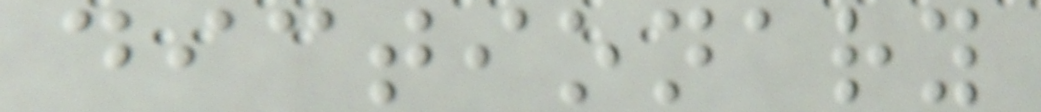dictionary
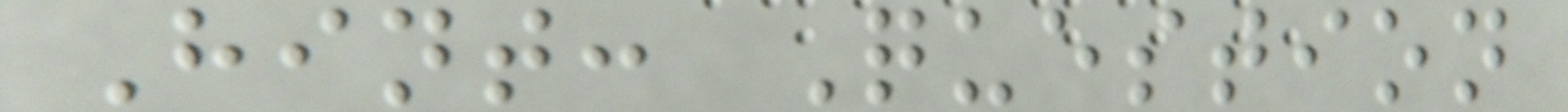Hint: Question
